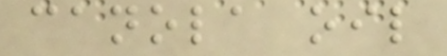canola oil
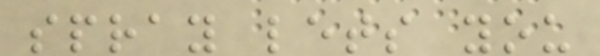spray lets you
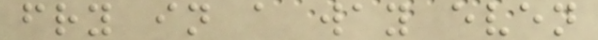fry in a way even
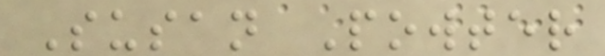Susan Powter
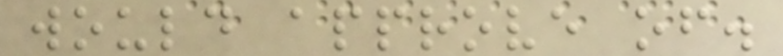would approve of.
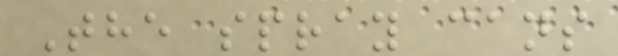The spray cans
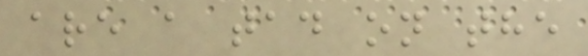are a tad on the
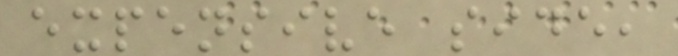expensive side,
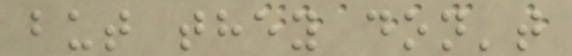but they don't
